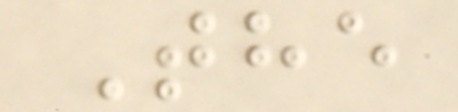The
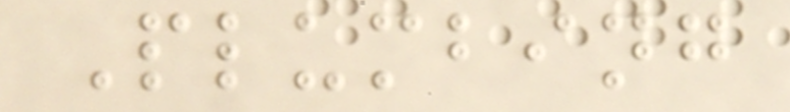Plumbing
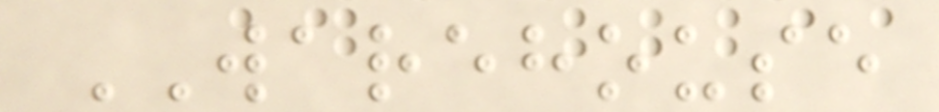WAREHOUSE
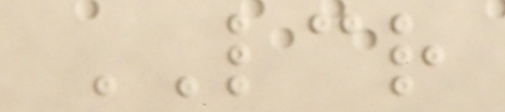LCR
